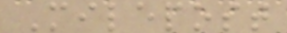Milepost
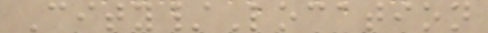City/Location
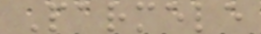Parmele
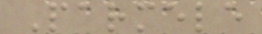Parmele
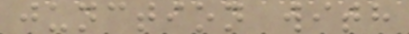junction with
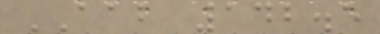AAB 142.5
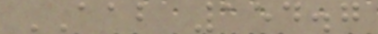AAB 154.7
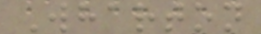Wharton
